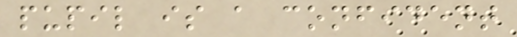pupil is a confident
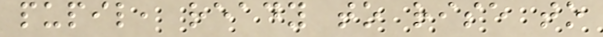pupil, ready to rise to
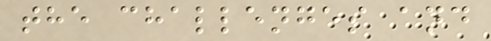the challenges and
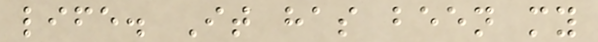life. It has been my
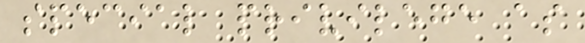special privilege as
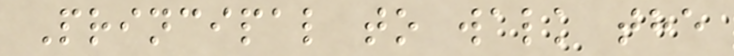Principal to walk the
